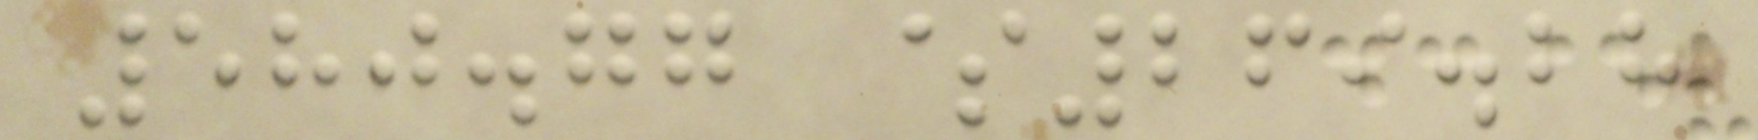580.77 $269.28
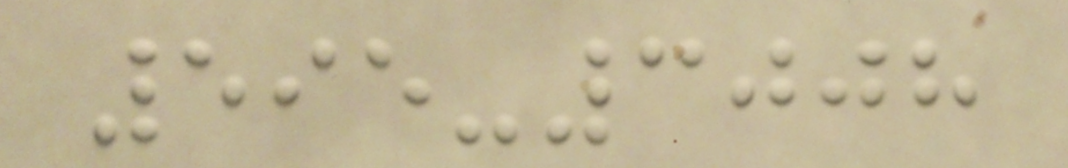595-3008
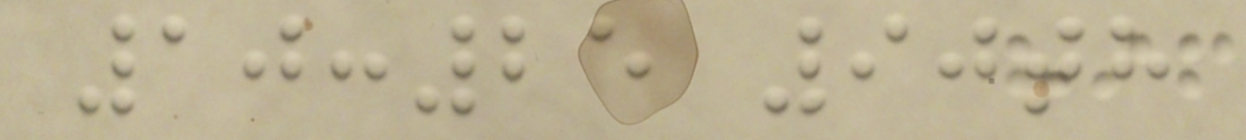10:25 90th
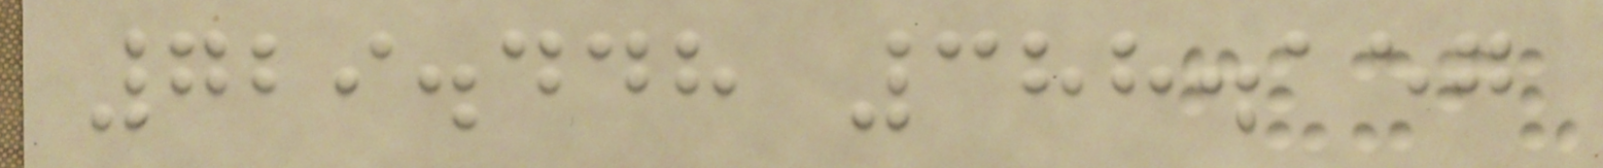729.448 388.157
